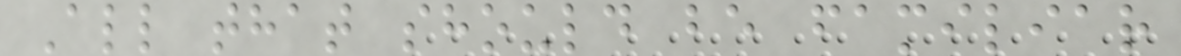All that should be familiar
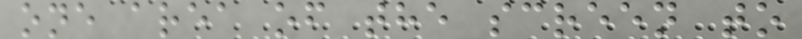one area of the screen to
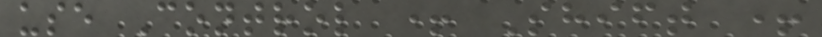use Control + Shift +
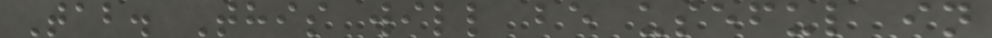Tab. This will be useful in
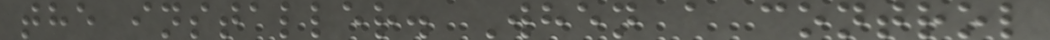the installer. When a control
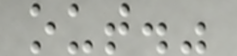out."
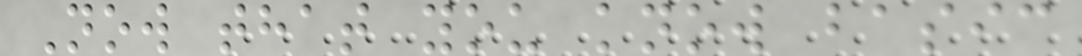Now that you know basic
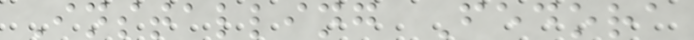Installing Fedora
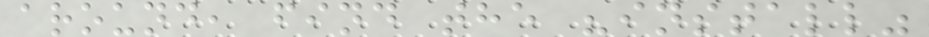around, find the "install"
